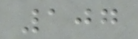107
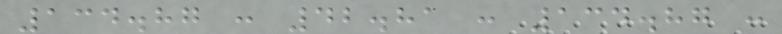134.87 : 42.81 : 134.87 :
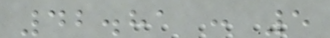42.81 : 5
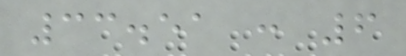33.51 : 6
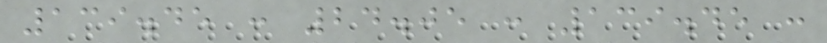139.45 : 24.05 : 139.45 :
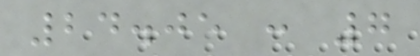24.05 : 7
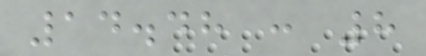14.48 : 8
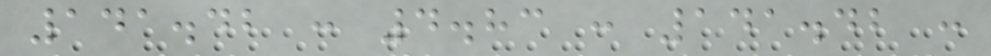141.42 : 4.83 : 141.42 :
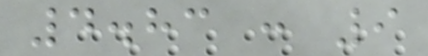4.83 : 9
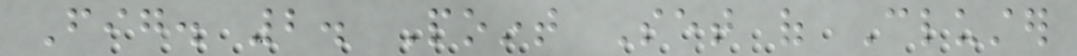Fig. 2. Point Set of Cluster
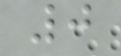0
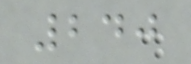240
